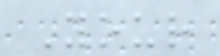Your
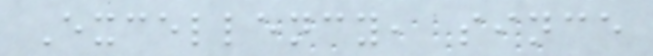Excellency, since
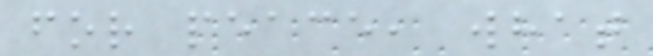for peace, what
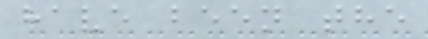have been the
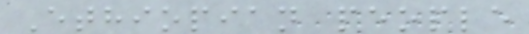Ethiopian people
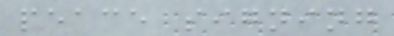peace signing
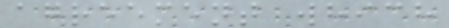agreement which
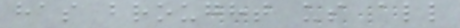has brought us all
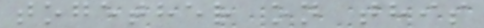together on this
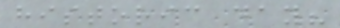historic day?
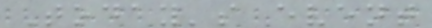Today's event
